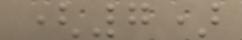(7)
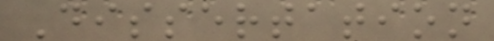Dissertation
